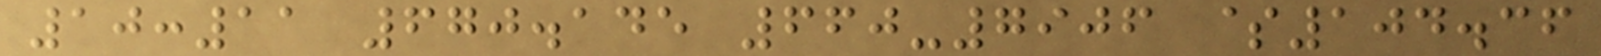10:11 670.145 660-7906 $104.36
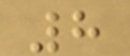8
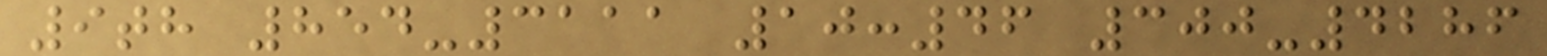9th 854-3111 10:46 300-4286
